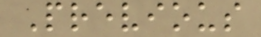Previous
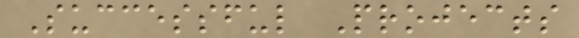Successful Projects
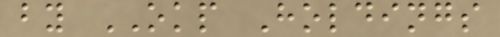by OKP Holdings
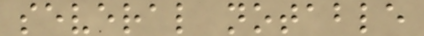several notable
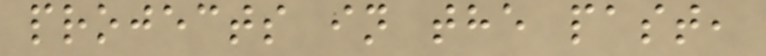projects in the past,
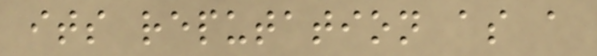its reputation as a
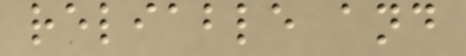reliable and
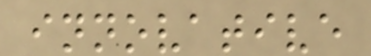innovative
